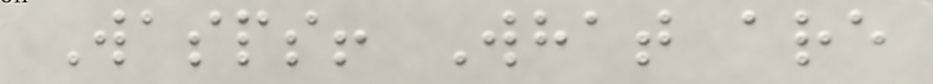Wasps! What are
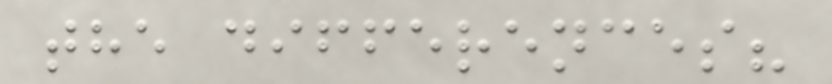the differences?
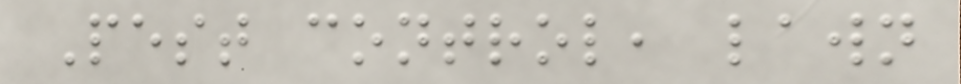Pest control, lawn
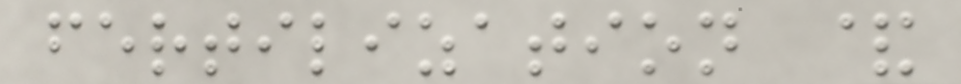fertilization &
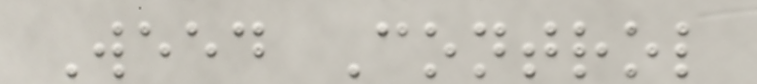Weed Control
